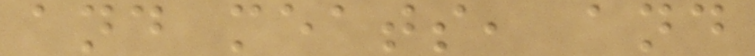and meats, and
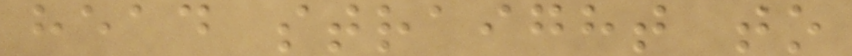head straight to
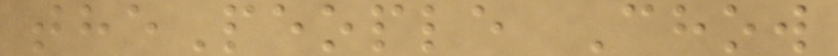thePeople Chow
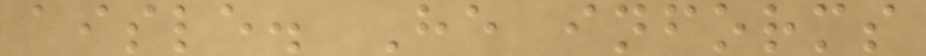aisle. He informs
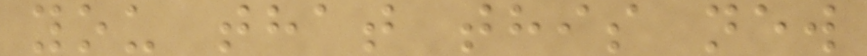you that this new
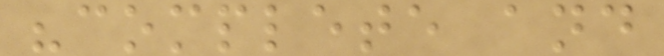"complete and
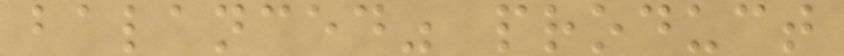balanced" product
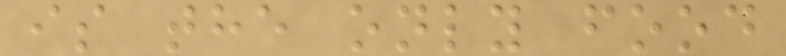is the only food
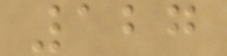127
